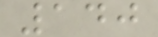140
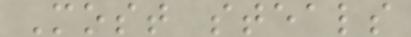Most steals
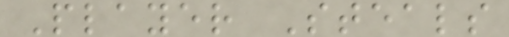Player Steals
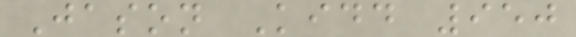Jason Kidd 950
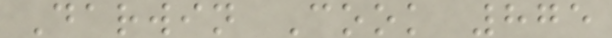Darwin Cook 875
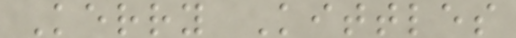Kerry Kittles
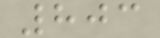803
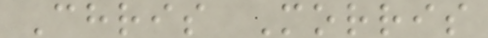Chris Morris
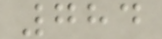784
